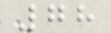78
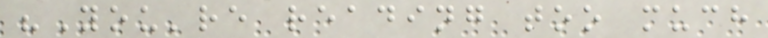"You're reading too much
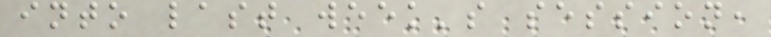into last week's session,
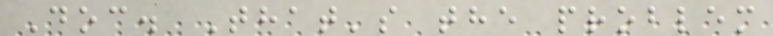Doc. That's the problem
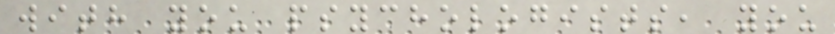with you psychologists, you
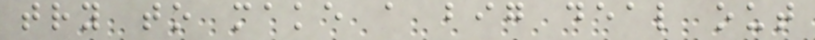try to make a big deal out
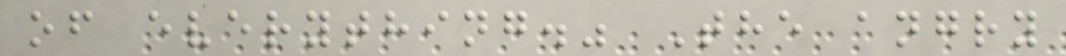of everything." The angry
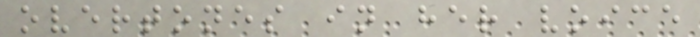overtones in her voice
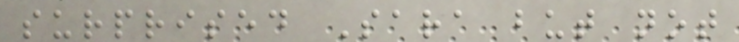surprised Sara but not
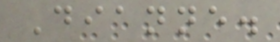Dianne.
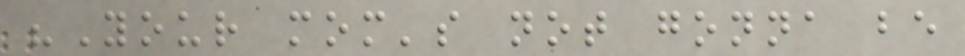"Your mom's not gonna be
